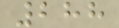288
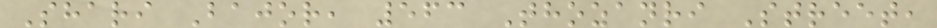Shari Bajor, 563 Thozanri Street,
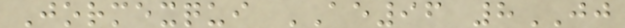Jormexqui AE96 8JJ
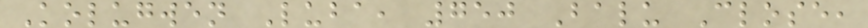Kolugwen Luba, 750 Balu Close,
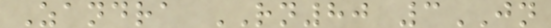Zandra RN80 3JN
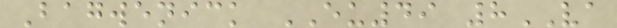Bagwenick EU49 8VA
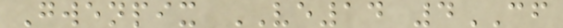Gwenpix VE14 4CF
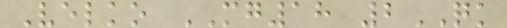Velko MG18 2QK
